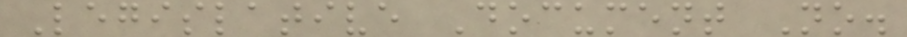Legislative Document No.
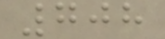708
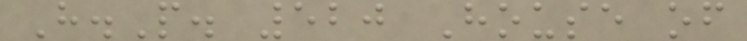H.P. 520 House of
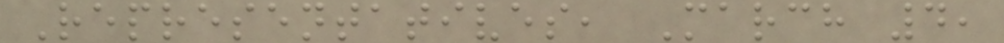Representatives, March 4,
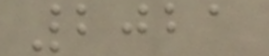2021
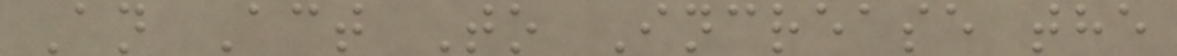An Act To Increase the
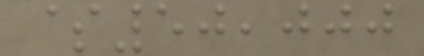$50,000
